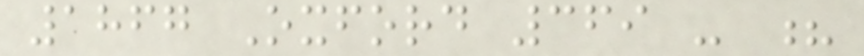1867 Oxford 369 - ?
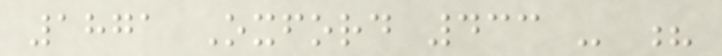1871 Oxford 433 - ?
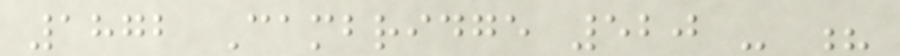1872 Cambridge 520 - ?
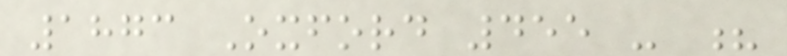1873 Oxford 455 - ?
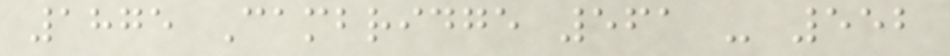1875 Cambridge 561 - 552
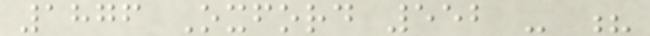1876 Oxford 552 - ?
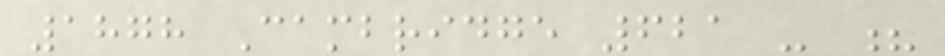1878 Cambridge 621 - ?
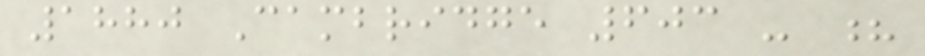1880 Cambridge 603 - ?
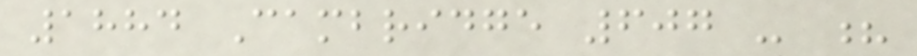1884 Cambridge 607 - ?
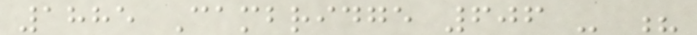1885 Cambridge 606 - ?
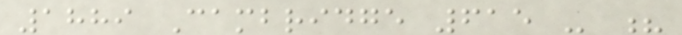1889 Cambridge 615 - ?
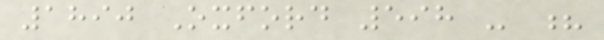1890 Oxford 598 - ?
